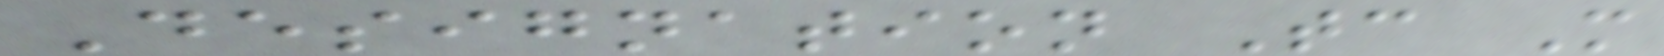Designation Tc M
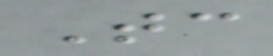Tc
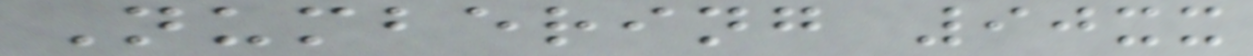Numbering 90xx
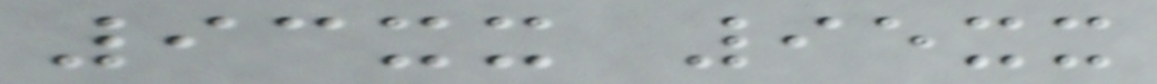93xx 95xx
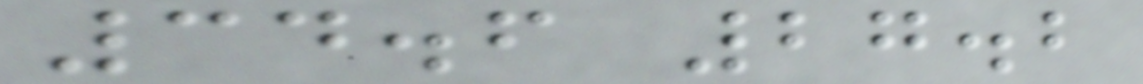34.6 27.2
